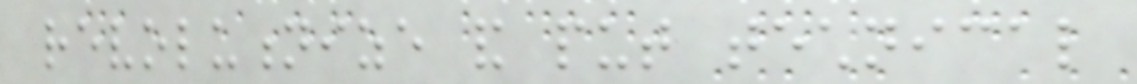revolutionize and put technical
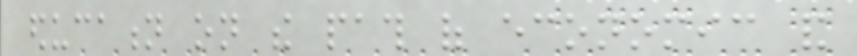education on the path of economic and
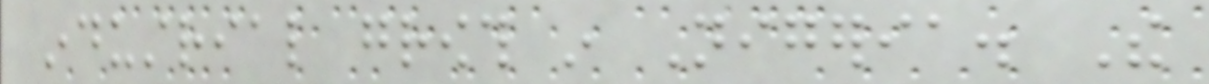industrial growth in Nigeria. The
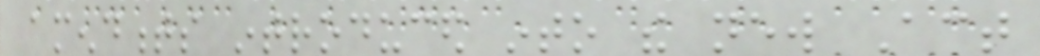amendments introduced into the new Act
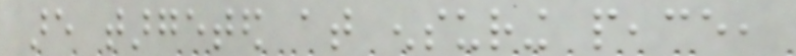are targeted at ensuring peace,
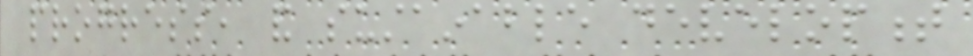progress, and sustainable development
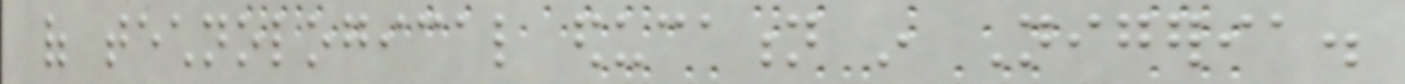of technological education in Nigeria.
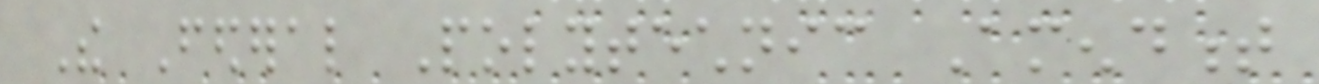The Federal Polytechnic Amendment
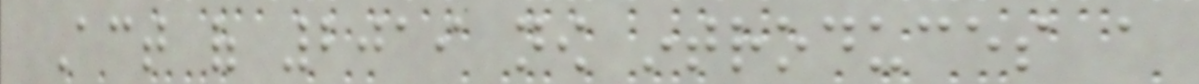Act of 2019 now introduces a
